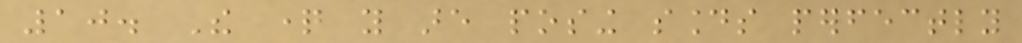10. The question you are posing sounds perfectly
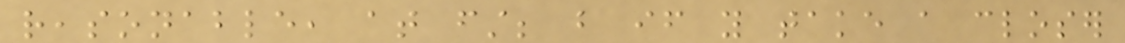reasonable, at first; but if you take a closer
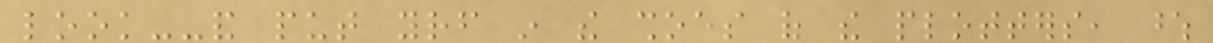look--and put yourself in the shoes of the plotters, whose
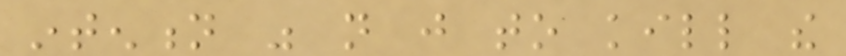intention was not just to kill the
